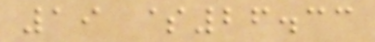19 $26.33
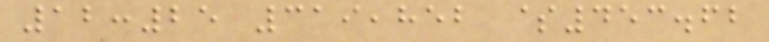12:25 319,852 $453.62
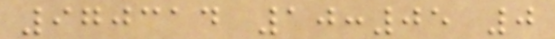970314 10:05 0
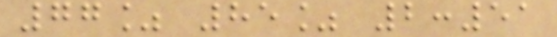77% 85% 2:51
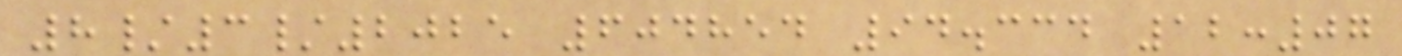8/3/2025 604854 94.334 12:07
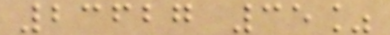23627 35%
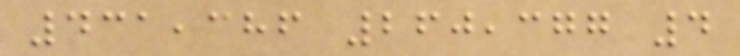431,386 260,377 4
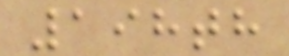198th
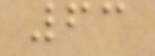63
